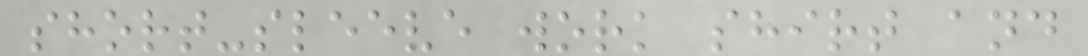short-sleeve work shirt and
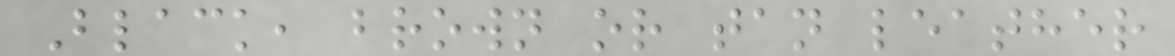Black, brown or tan leather
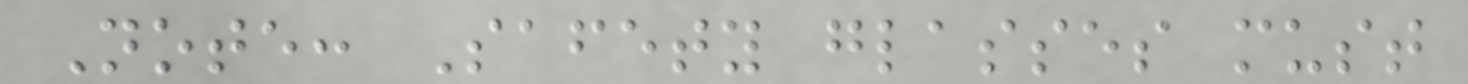Note: Safety glasses must
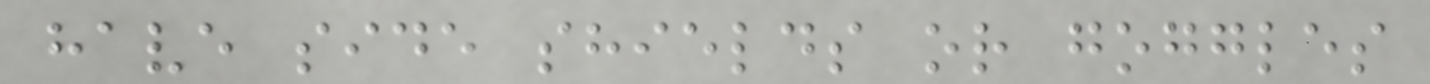have side shields or goggles
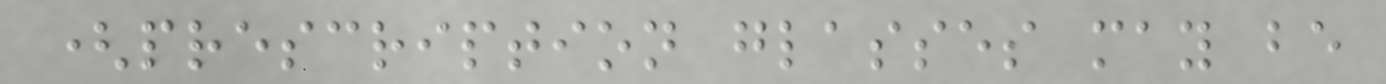(prescription glasses may be
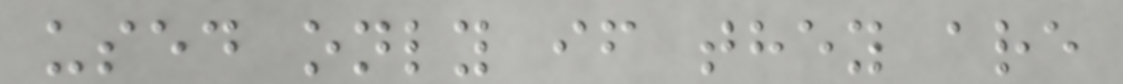used only if they are
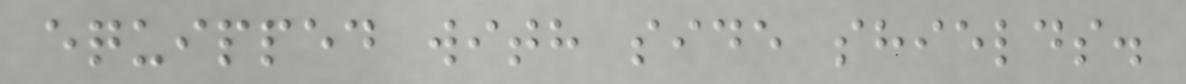equipped with side shields.
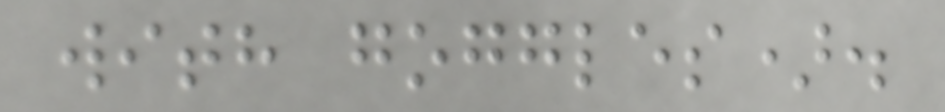with goggles).
